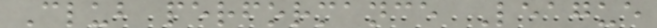Club performance League
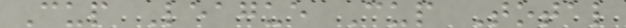Cup League Cup Total
